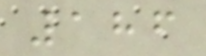186
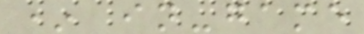* in-game
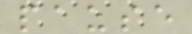pause
